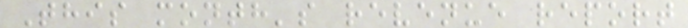This month's revenue report
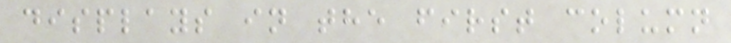displays in the first column
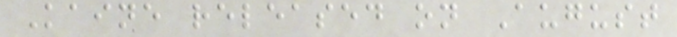Kaine released on August
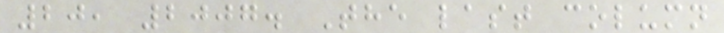20, 2007. The last column
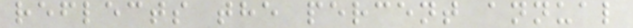reflects the percent annual
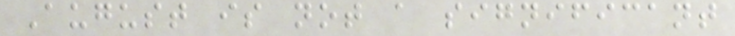August is not a significant
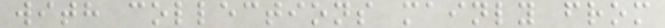with collections mainly from
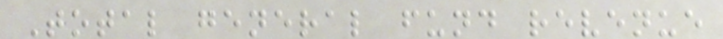Total general fund revenue
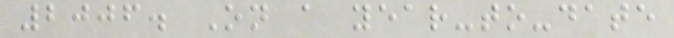2006. On a year-to-date
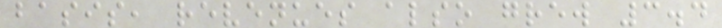basis, revenues also grew 3.4
